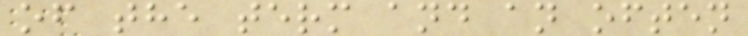of the term and an often
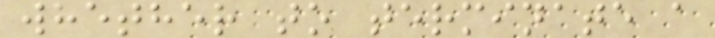whether to terminate a
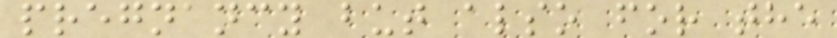pregnancy but also for the
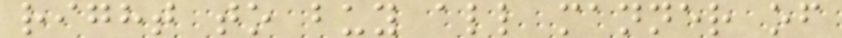right to buy all manner of
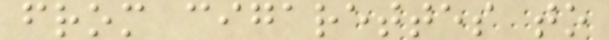from cigarettes to
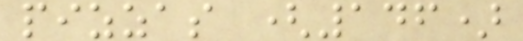pizzas (146)
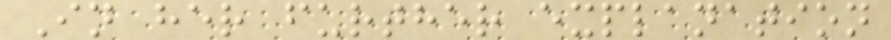In her further explanation
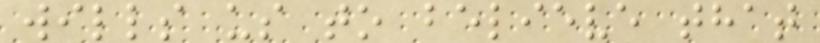wills us to believe that
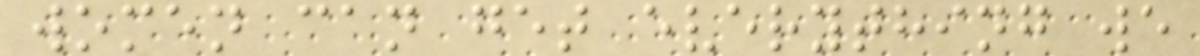women can get everything we
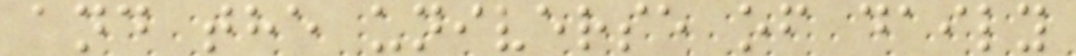and the universe of daily
